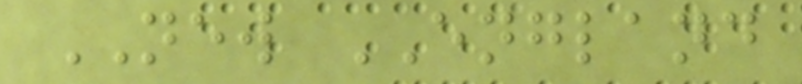NEW ENGLAND
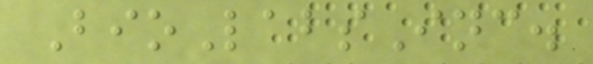BioLabsInc.
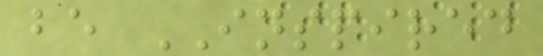be INSPIRED
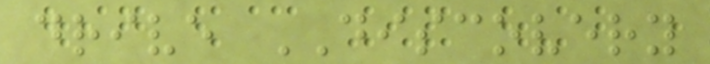drive DISCOVERY
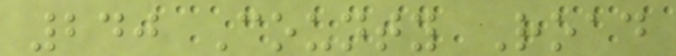240 County Road
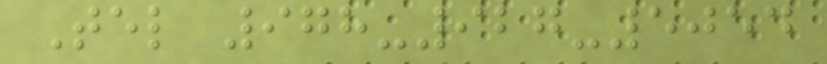Tel 978-927-5054
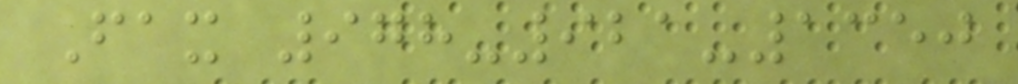Fax 978-921-1350
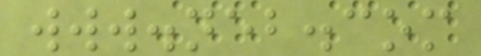www.neb.com
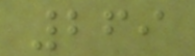269
